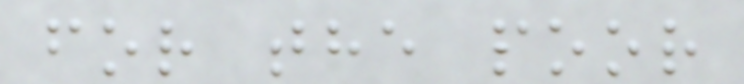for the poor
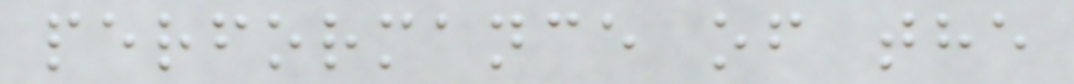performance of the
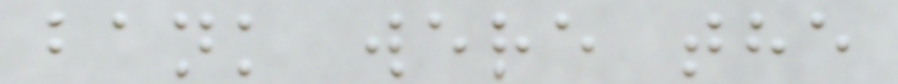bank were the
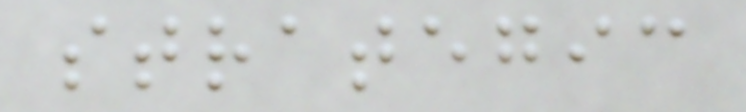strategic
